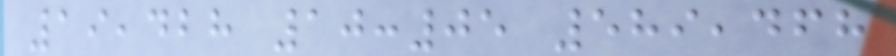19,428 10:05 589,468
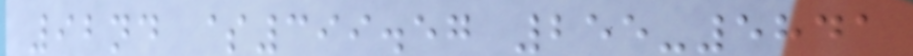92nd $399.57 255-5841
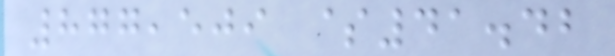877,509 $41.42
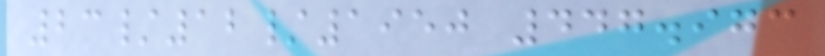23/12/1950 447.973
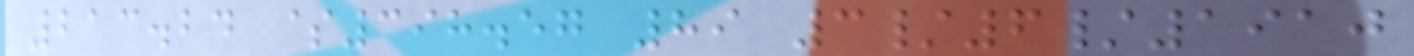213.24 $398.57 89 3/6/1910
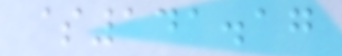$141.17
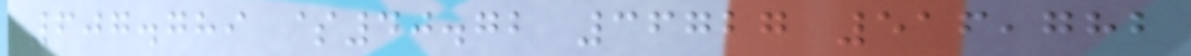607.789 $40.72 36727 516,782
